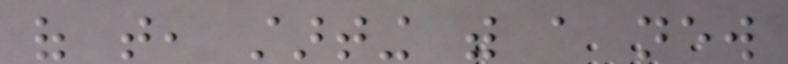of that, starting with a new
